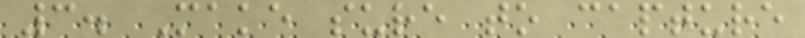3. Make sure to capture
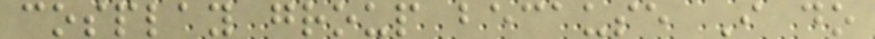cosplay group because I do
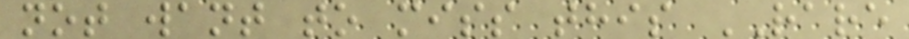not want to miss this RARE
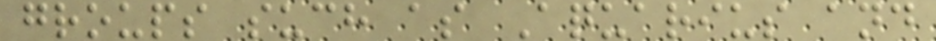groups such as Aquarius and
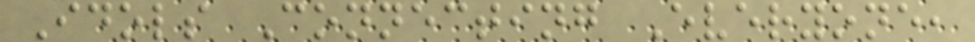Idols Connecting Everyone,
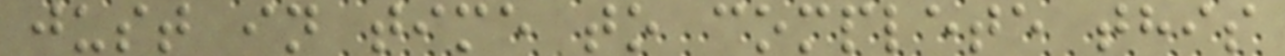just in time to complete this
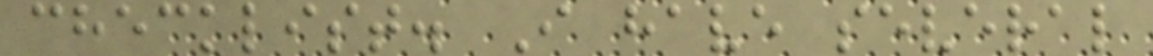checklist. I have several
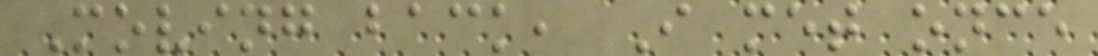Moving back, I met once
